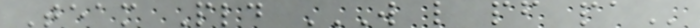Team Pld W L PF PA
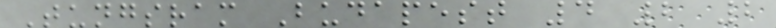Tungsram Budapest 4 2 2
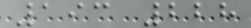193 228
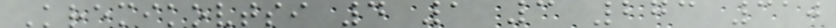Kremikovtsi 4 1 3 273 310
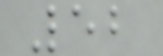52
